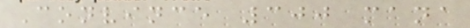Convince 300 mana
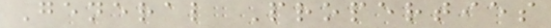General Properties
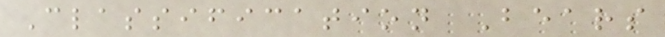Classification Bears
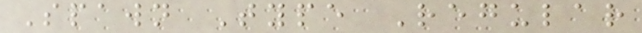Spawn Type Regular
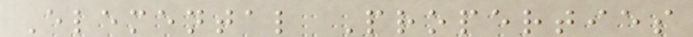Elemental Properties
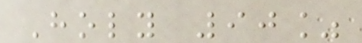Holy 90%
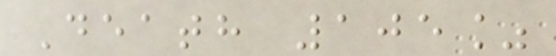Death 105%
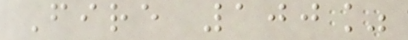Fire 100%
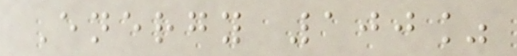Energy 100%
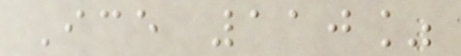Ice 110%
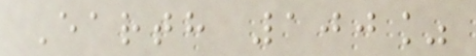Earth 100%
